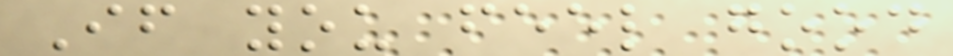If you feel good
